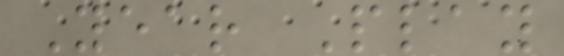Year Play
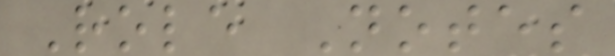Role Notes
